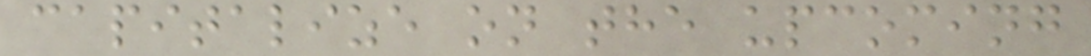capitalize on the upcoming
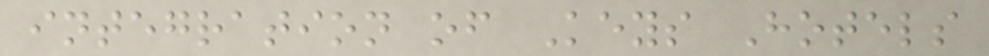integration of Keys Hotels
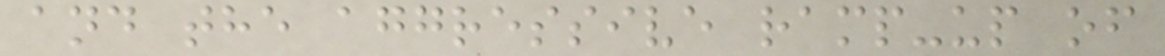and the aggressive ramp-up of
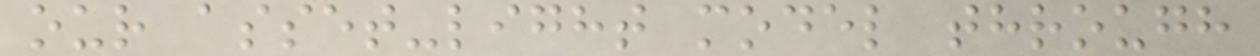our asset-light model through
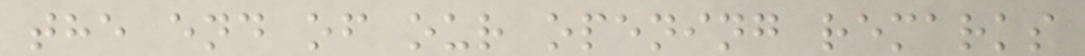the end of our opening remarks
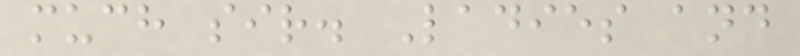much sir. Ladies and
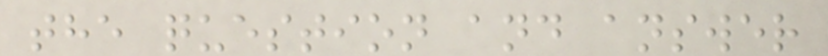the question and answer
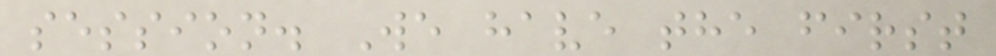session. We have the first
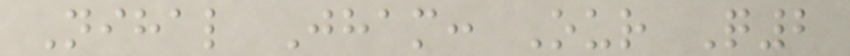Nihal Jham: Our Q2
